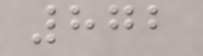872
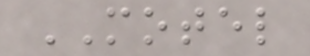MOTEL
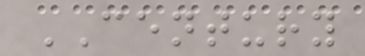CENTURY
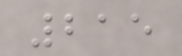215
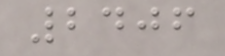2406
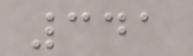341
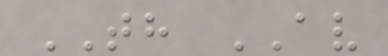TH AV
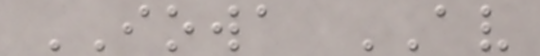IOWA AV
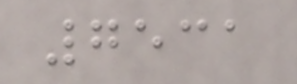7531
